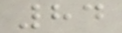84
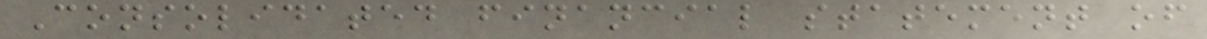Consolidated financial statement of
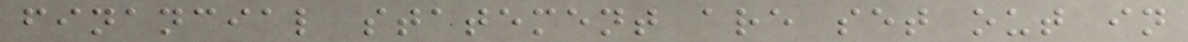financial statement are set out in
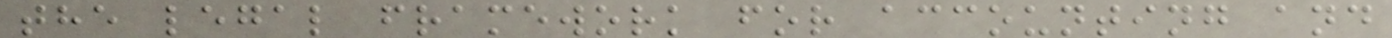the legal framework for accounting and
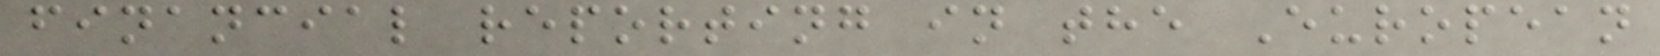financial reporting in the European
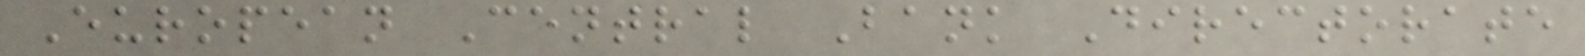European Central Bank Directorate
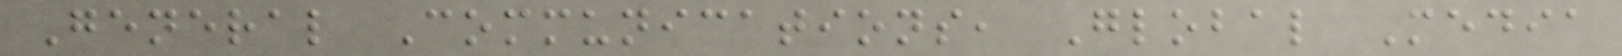General Communications, Global Media
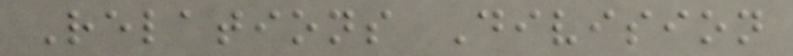Relations Division
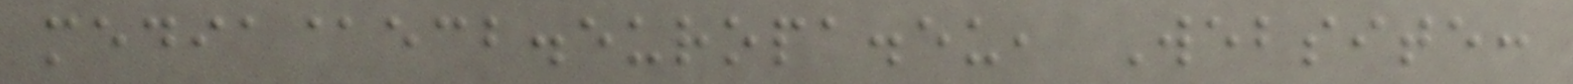media@ecb.europa.eu, Website:
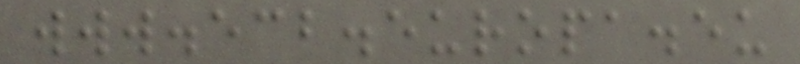www.ecb.europa.eu
